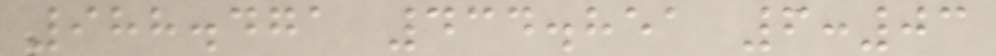988.471 434.851 6:03
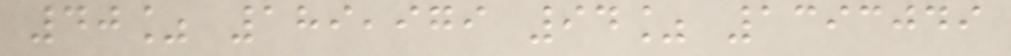40% 189,979 94% 1393049
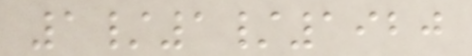1/1/1920
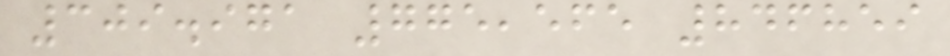309.971 775,565 846859
